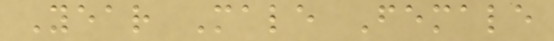Year Male Female
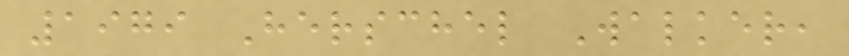1979 Herschel Walker,
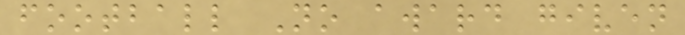football No award given
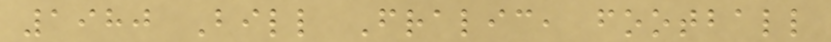1980 Bill Fralic, football
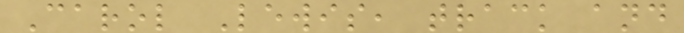Carol Lewis, track and
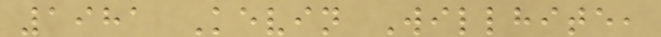1981 Kevin Willhite,
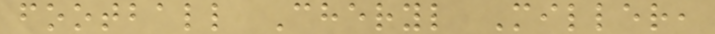football Cheryl Miller,
